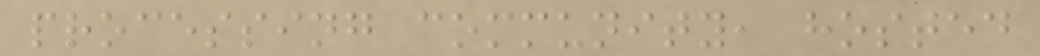processing community, hosted
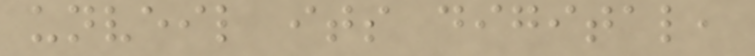unveil its digital,
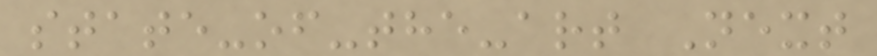state-of-the-art Next
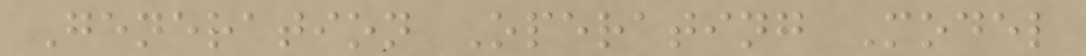Generation Operating Model
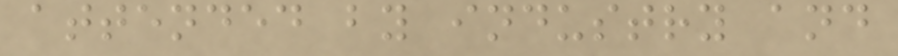attended by industry and
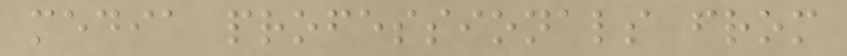media professionals from
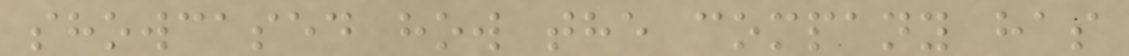showcased how the company has
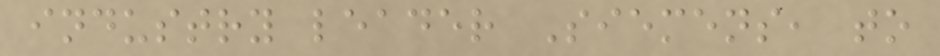industry leader Siemens, to
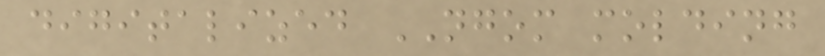digitalized NGOM molding
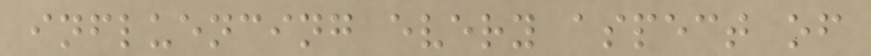influencing every aspect of
